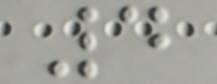4
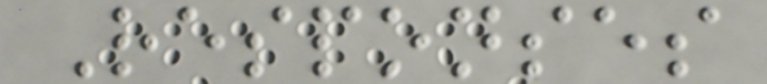Responses
